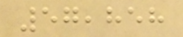57,858
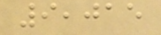9,015
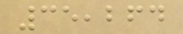35,264
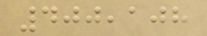400,108
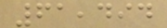61,494
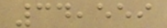34,559
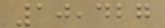10,427
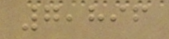7,896
